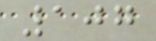107
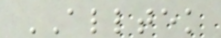ALLTEK
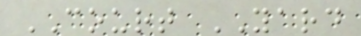COURT YARD
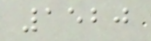1520
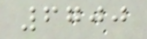6700
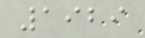1929
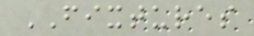FIXTURES
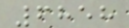6858
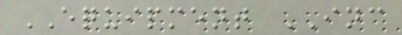EQUIPMENT INC
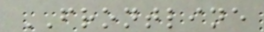FRONTLINE
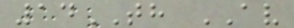14TH AV
